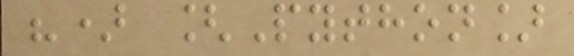") [Python]
